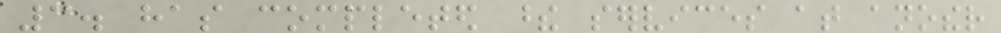3. has completed these services at another
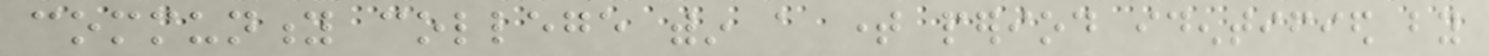community college within a time period identified by
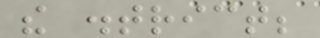the district;
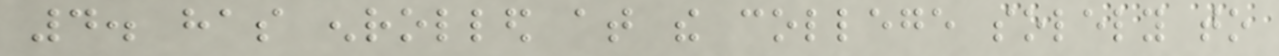4. has enrolled at the college solely to
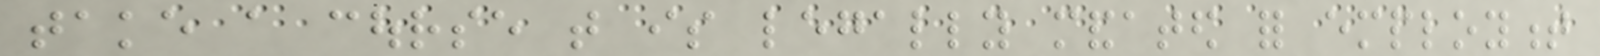take a course that is legally mandated for employment
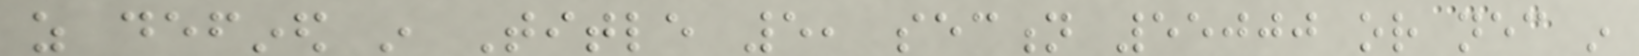as defined in Title 5, section 55000 or necessary in
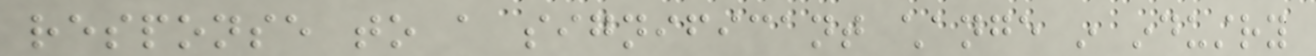response to a significant change in industry
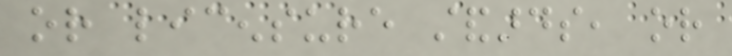or licensure standards, or
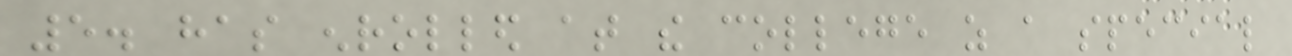5. has enrolled at the college as a special
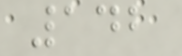142
